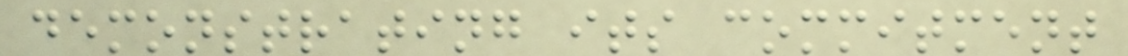demonstrating its commitment
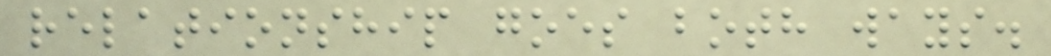relationship goes both ways.
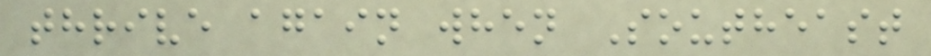thrive again when Southeast
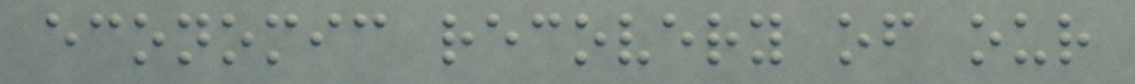economic recovery of our
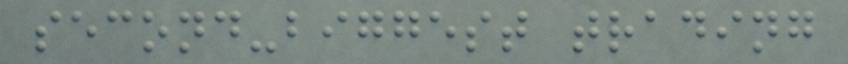second-biggest trading
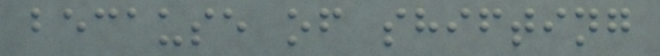because of shifting
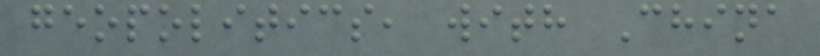geopolitics, with China
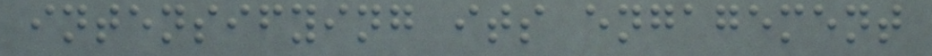intensifying its engagement
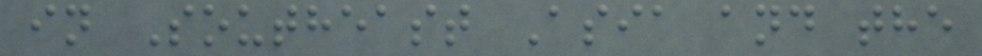in Southeast Asia and the
